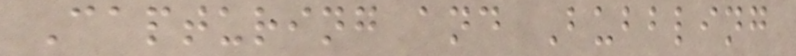Capturing and Bubbling
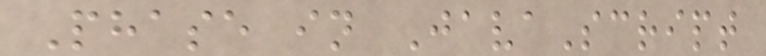Phase in JavaScript
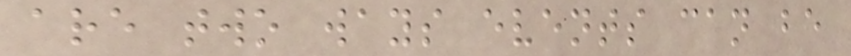are two ways events can be
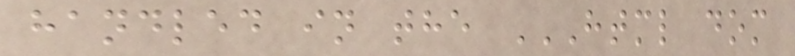handled in the HTML DOM
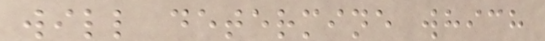will determine which
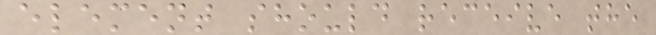element should receive the
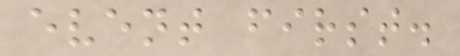event first.
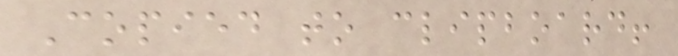Copied to clipboard!
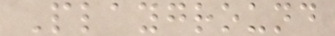Playground
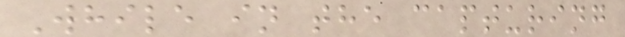While in the capturing
